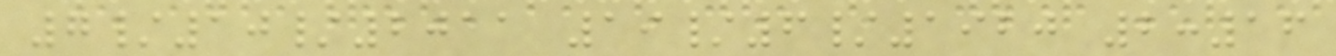7/10/2011 19/6/1920 2:16
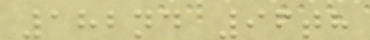182nd 96th
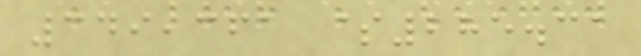349,361 $285.31
